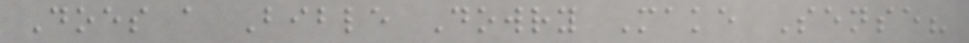Does a Bible Dowry Make Sense?
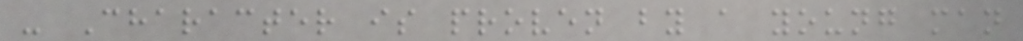- Character is proven by a young man
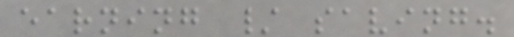earning / saving.
